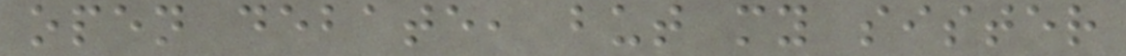open debate, but my sister
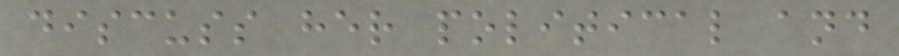discuss her political and
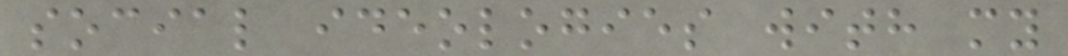social ideologies with my
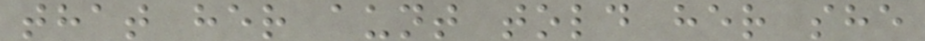that her aunt told her she
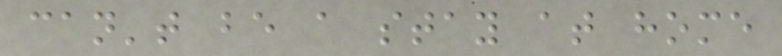can't be a stay at home
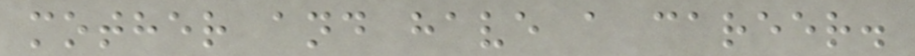mother and have a career.
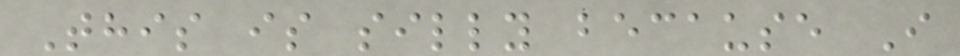This is silly because I
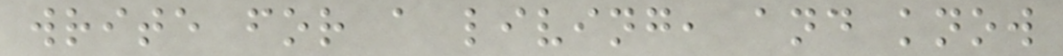write for a living, and know
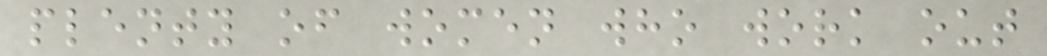plenty of women who work out
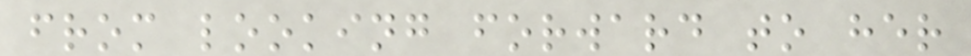from looking forward to her
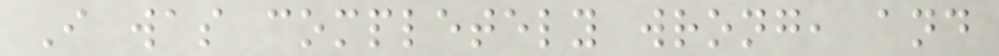I was completely wrong, and
